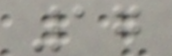17
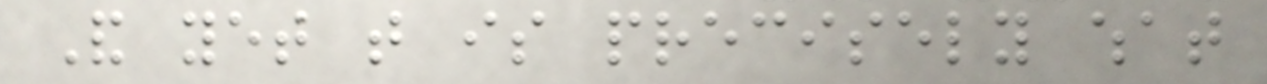And yet that is precisely what
